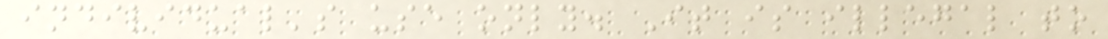individual's use only. It is illegal to
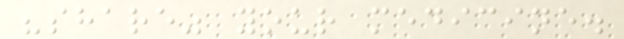"share" your medicine.
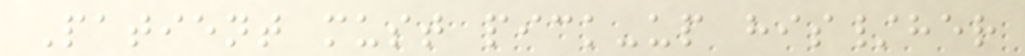Patient must pick-up his/her
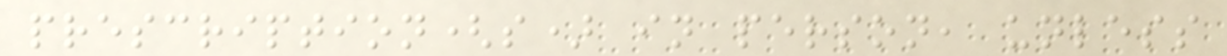prescription(s) in person, unless
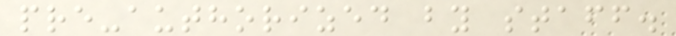pre-authorized by staff.
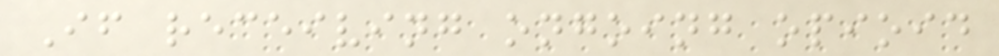If receiving ongoing opioid
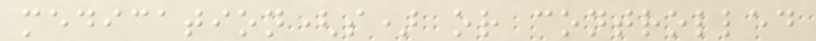medication(s) or controlled
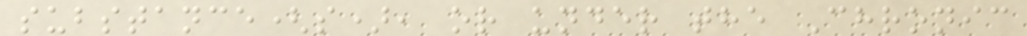substance(s), or under the Chronic
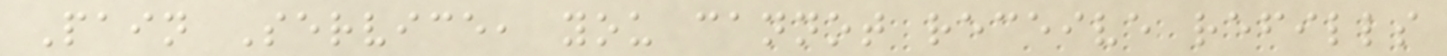Pain Service, you cannot receive refills
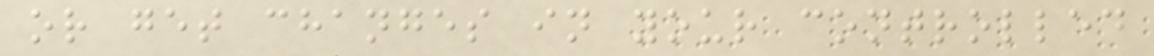or get changes in your controlled
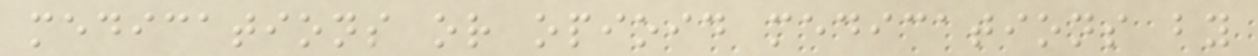medications or opioid medications by
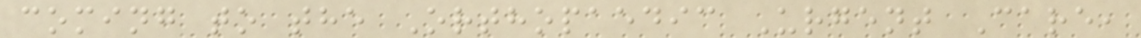coming to the Orthopaedic Urgent Care,
